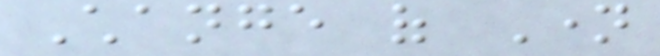Change of Name
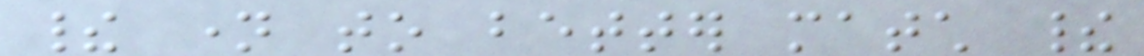their name to better match their
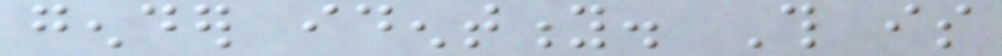gender identity. This is
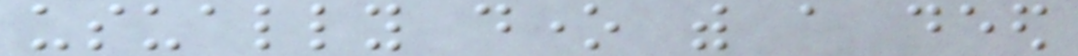usually done with a deed
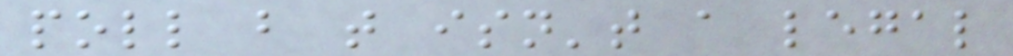poll but that isn't a legal
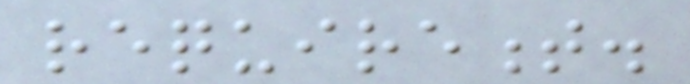requirement.
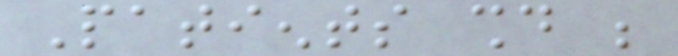Patients should be
